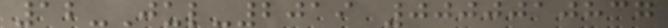12-Jul-2019 0000010837
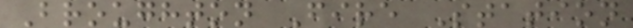Broughton Fire Station
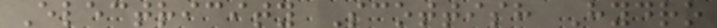Electricity Scottish Hydro
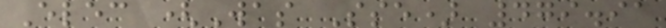Elec (Was Sse) 479.91
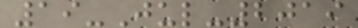19-Jul-2019
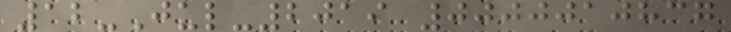12-Jul-2019 0000010837
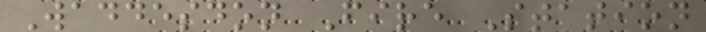Waddesdon Fire Station
